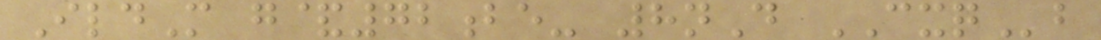IldM g&72be- 8nD CXQb
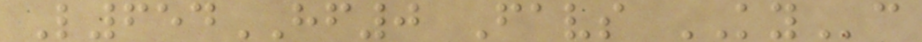L654HF0 Favs KYc
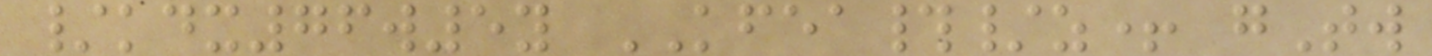/kdx76w5y KFEA#/z+ gTw
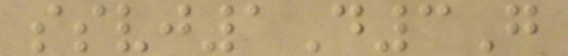ssvj1D3G
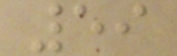59
